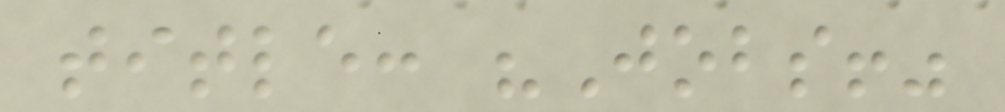title: "Jobs!"
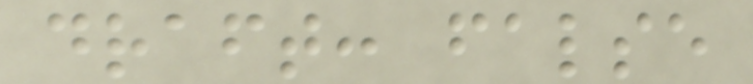draft: false
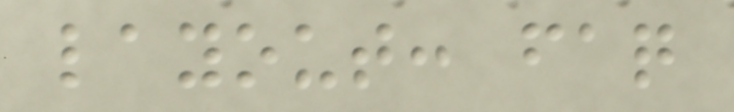layout: faq
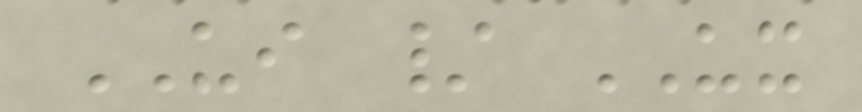UI / UX
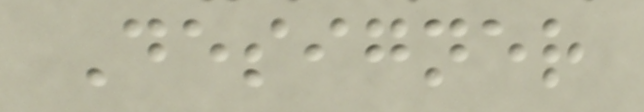Designer
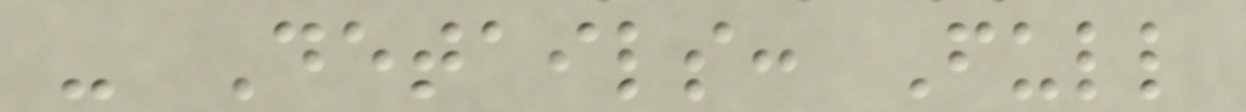- Details: Full
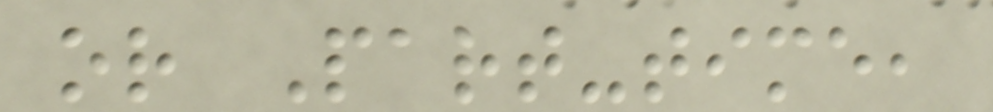or Part-time,
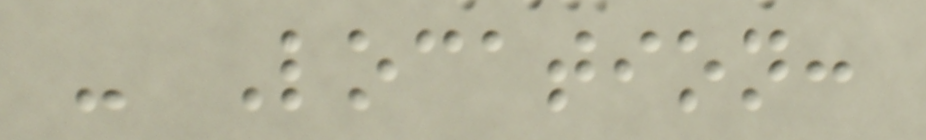- Location:
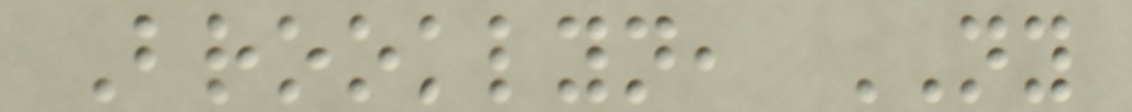Brooklyn, NY
